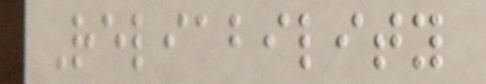Reliability
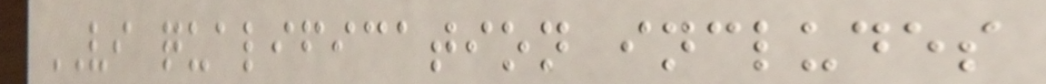VI qualification includes
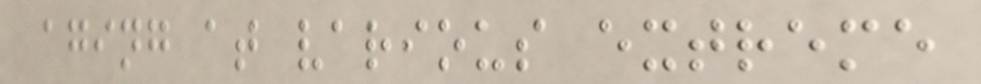aging at various extreme
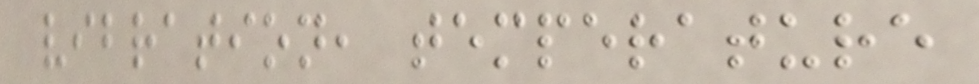vibration, temperature
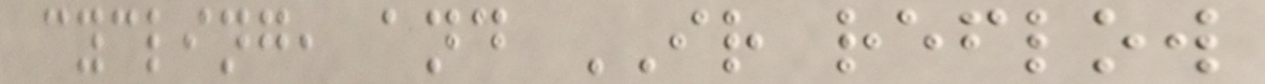cycling, and IR reflow
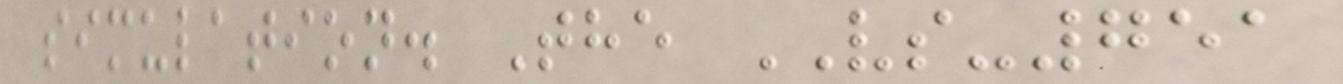simulation. The VS-751
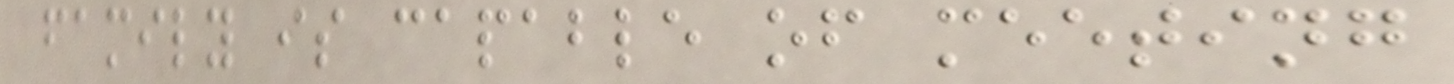family is capable of meeting
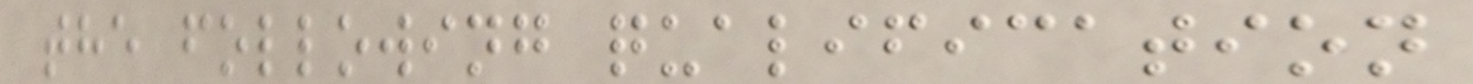the following qualification
